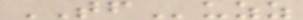TFuzz
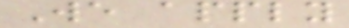We apply
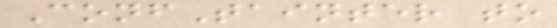ConfTainter to
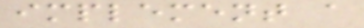implement a
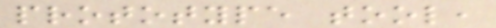prototype tool,
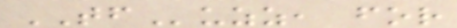TFuzz, for
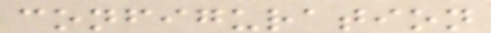configuration
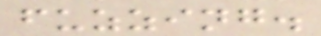fuzzing.
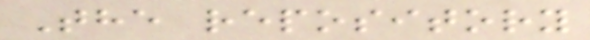The repository
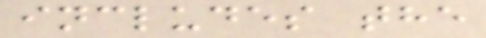includes the
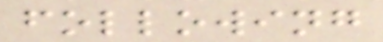following
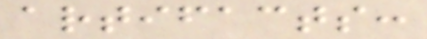artifacts:
